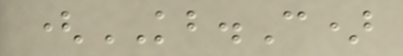(KB.C)
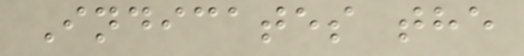Indicates the
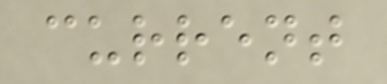current
